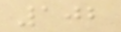102
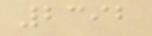2392
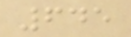645
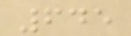645
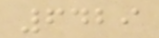6429
